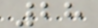28
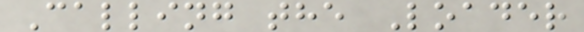Calling the Loader
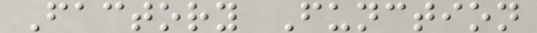Factory Function
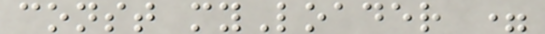const myLoader =
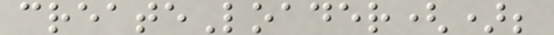createLoader();
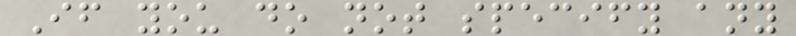If you do not specify any
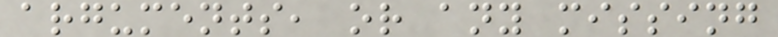arguments, or any missing
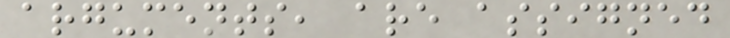arguments, are assigned
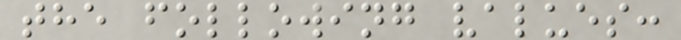the following values:
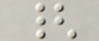{
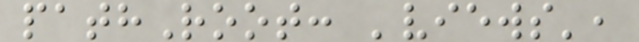pathRoot: 'views',
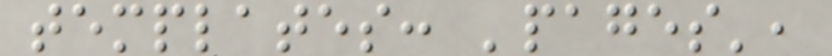templates: 'pages',
